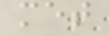met
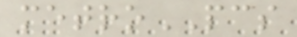metroPCS
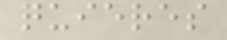quieres
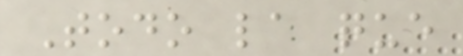Todo la que
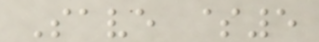Save $5
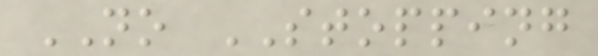NO STOPPING
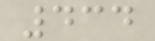434
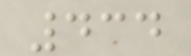434
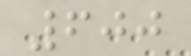600
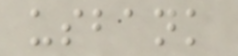usbank
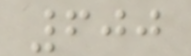600
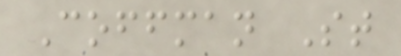Coffman St
